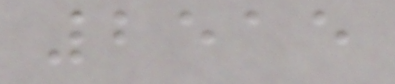2515
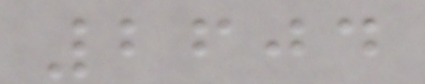2604
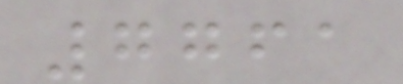7761
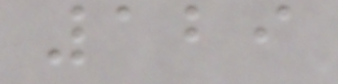129
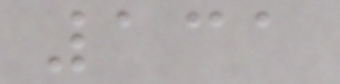131
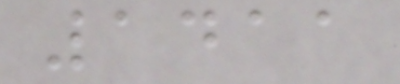1411
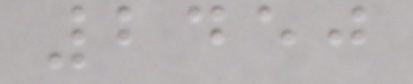2450
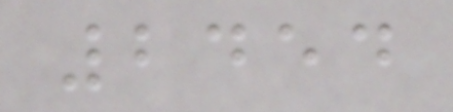2454
